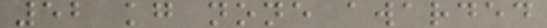52 kg none awarded
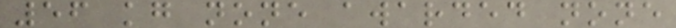56 kg none awarded none
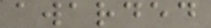awarded
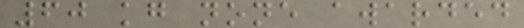60 kg none awarded
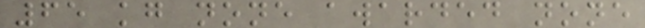65 kg none awarded none
